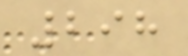298
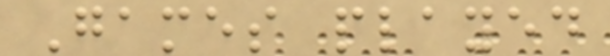Games played
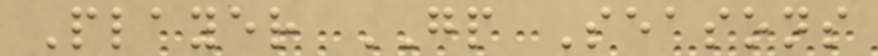Player GP Seasons
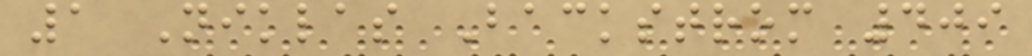1 Niklas Backstrom 409
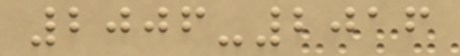2006-2016
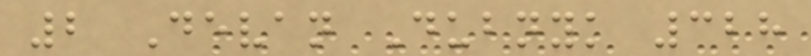2 Devan Dubnyk 328
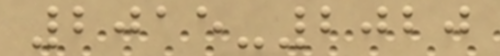2015-2020
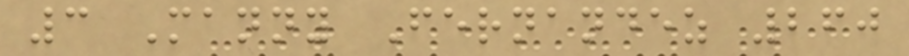3 Manny Fernandez 260
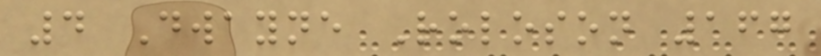4 Dwayne Roloson 167
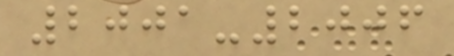2001-2006
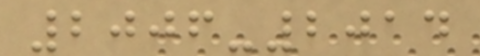2006-2014
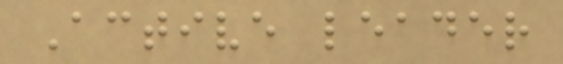Active leader
